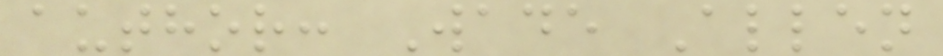author: Wade Allen
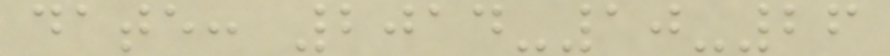date: 2014-10-26
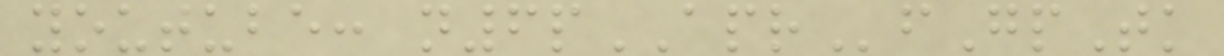youtube: n6pAPRfGpTk
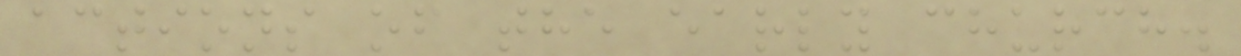actions of the early church.
